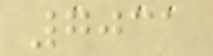7031
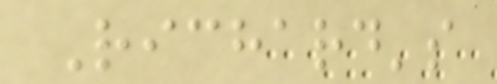Richard's
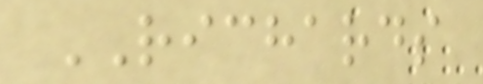RICHARDS
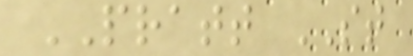PRATT ST
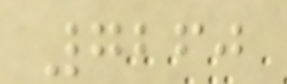7260
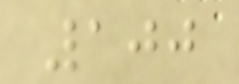100
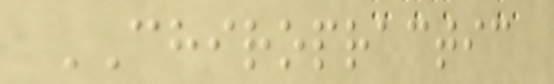CHIROPRACTIC
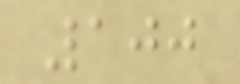100
